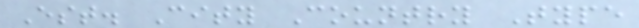Est. City Country Type
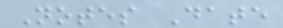Notes Date
